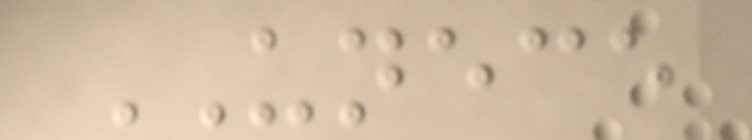UNECE
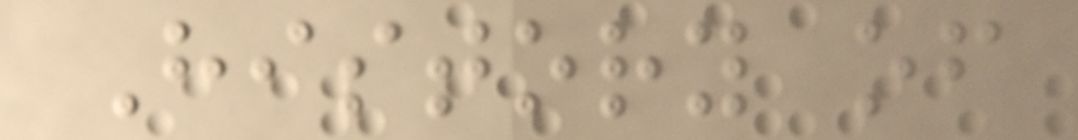History of
